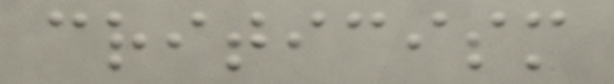criticism
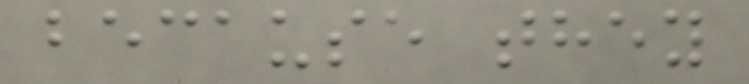because they
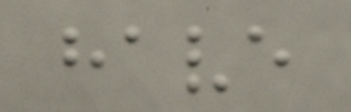have
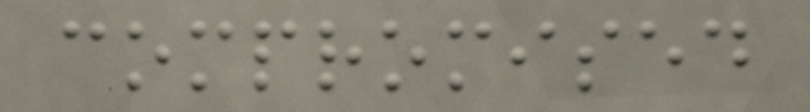compromised
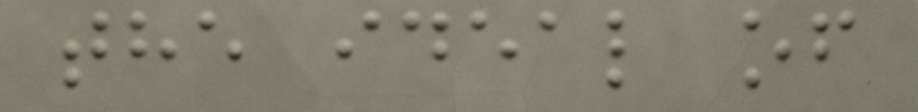the ideal of
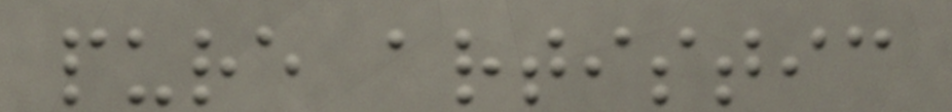pure artistic
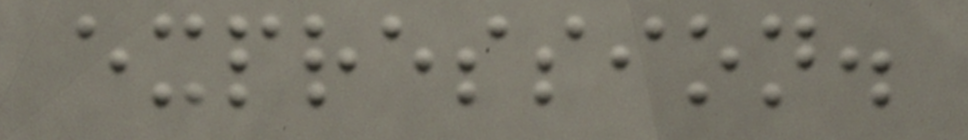expression.
